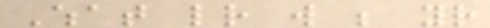What letter will be your
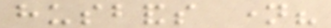husbands name?
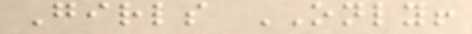Girls ONLY!
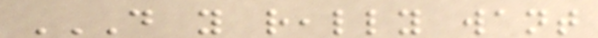DO YOU REALLY WANT
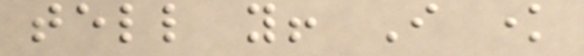tell you! I know
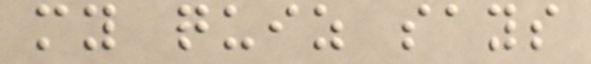my quiz says
